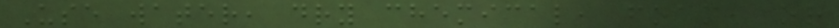Use water, dry chemical, foam, or
